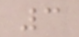3
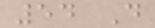54 D
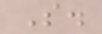S.
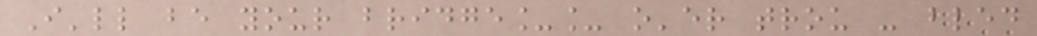I'll be your bridge__ o'er trou - bled
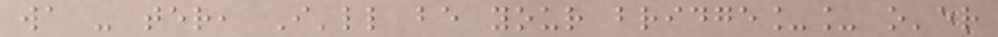wa - ter, I'll be your bridge__ o'er
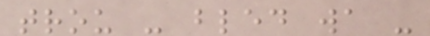trou - bled wa -
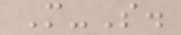M-S.
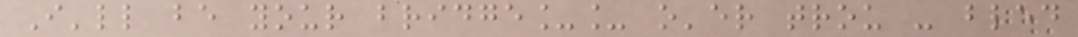I'll be your bridge__ o'er trou - bled
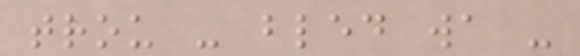trou - bled wa -
